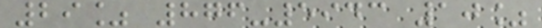29% 876-5943 10%
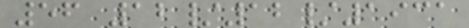56 12/12/1931
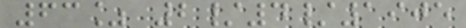63% 2/4/1905
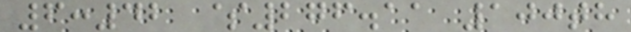6:42 $276.11 100th
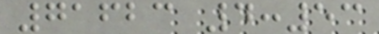71623 4:53
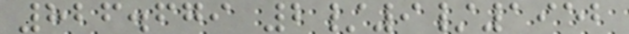826.679 2/9/1952
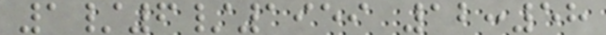1/6/1959 12:58
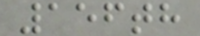156th
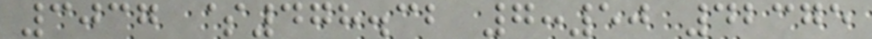3037 $478.32 7:50 42375
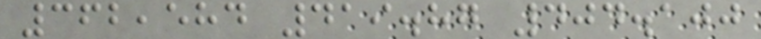362,584 419.87 404.100
